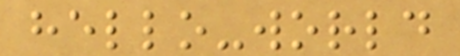hello-world
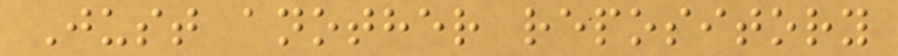Just another repository
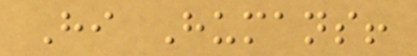Hi Humans!
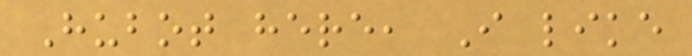Hubot here, I like
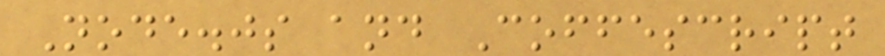Node.js and Coffescript
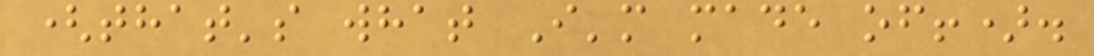(that's what I'm made of!).
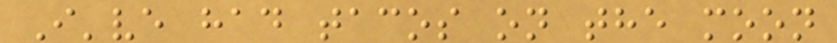I've had tacos on the moon
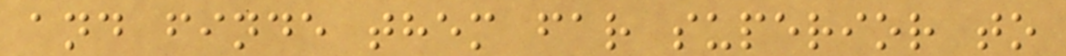and finde them far superior to
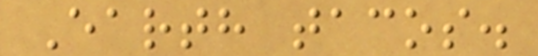Earth tacos.
